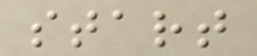start
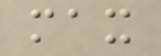max
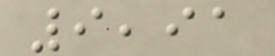9,91
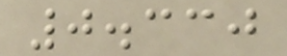0.330
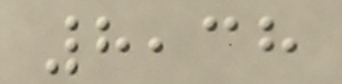8,38
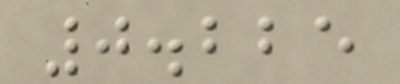0.225
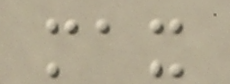max
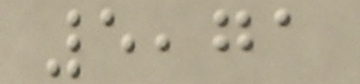5,71
